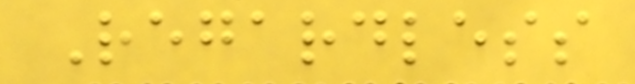Regardless
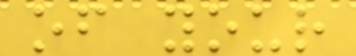of your
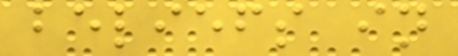beliefs in
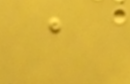a
